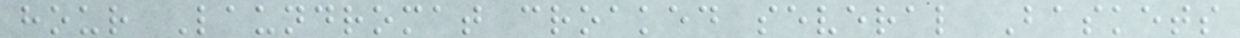hour Laundromat croaked several Baskets
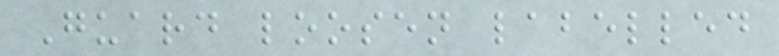Guard loosen labelled
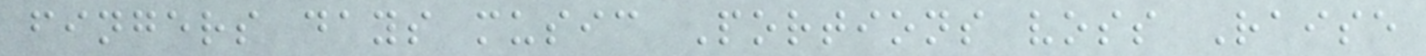fingers days music Portions voss Raise
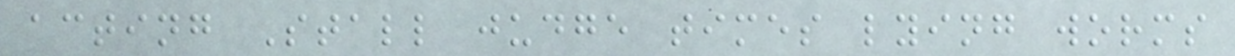acting Stall judge times lying worms
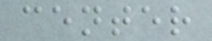center
